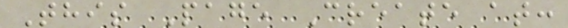This Page Create at:
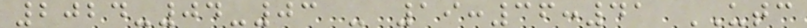2024-04-03 - 19:36:41 UTC
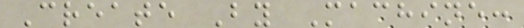Create By Machine:
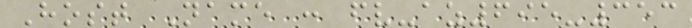Host Name : fv-az695-353
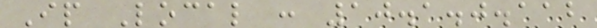Ip Local : 10.1.0.112
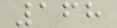168
